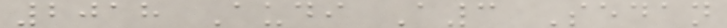2018 Audi A3 Sedan
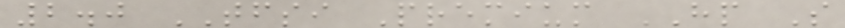2.0 TFSI Premium HP S
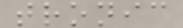tronic
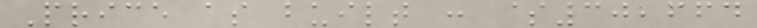Price as built : $30,664
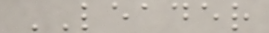LEADER
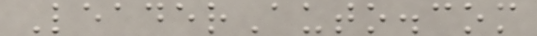LeaderAuto.com
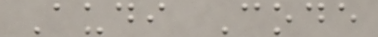Audi Code
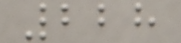228
